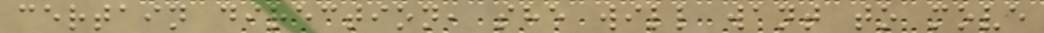certain direction, she will want to move
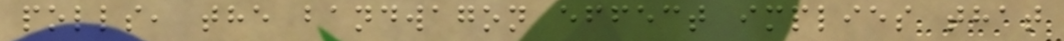polls, the bandwagon effect implies that
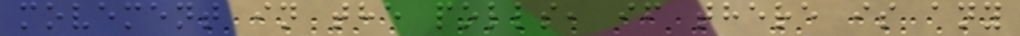movement in the polls, if there is any
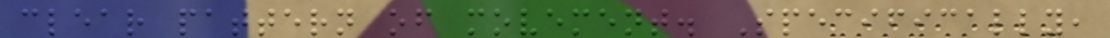clear pattern of movement. Specifically,
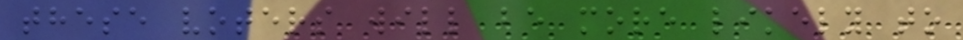these voters will be more likely to
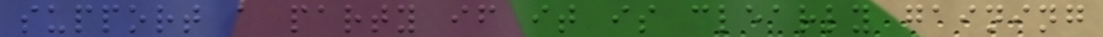support a party if it is clearly gaining
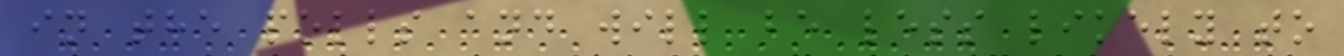in the polls and will be less likely to
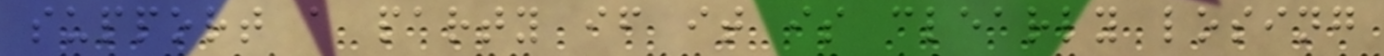support a party if it is clearly losing
